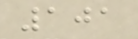101
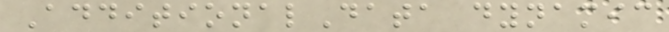AdditionalData dynamic
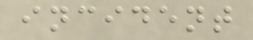incident
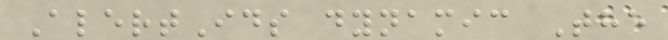AlertIds dynamic The
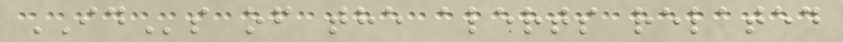IDs of the alerts related
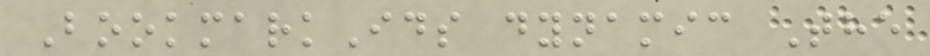BookmarkIds dynamic The
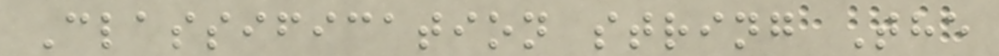Classification string The
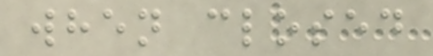when closed
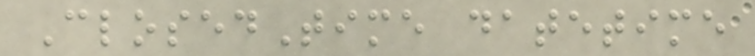ClosedTime datetime
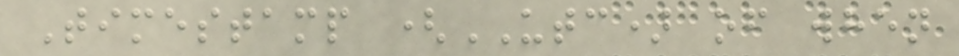Timestamp (UTC) of when
